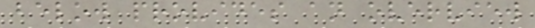below provides an overview
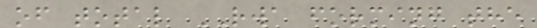of total RWA forming the
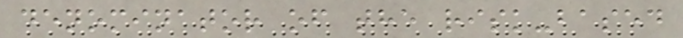denominator of the risk-based
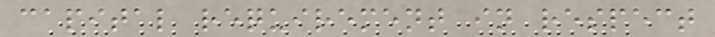capital requirement in respect
